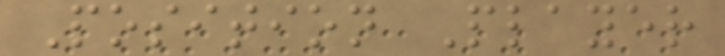Position Player
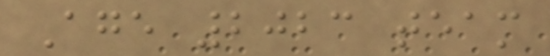Age 2023 team
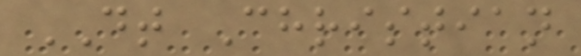DT Christian
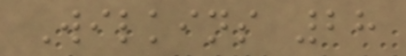Wilkins 28
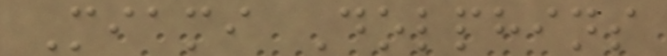Miami Dolphins
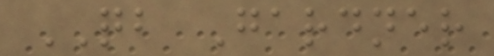QB Gardner
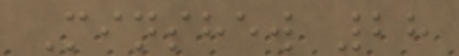Minshew 28
